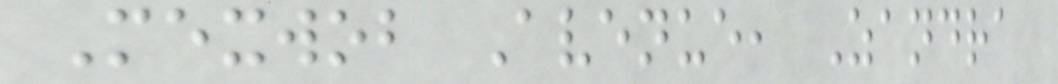Mexwob Avenue, Zandra
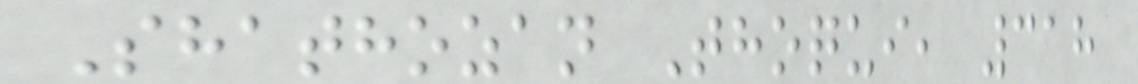Shathozan Thoqui, 318
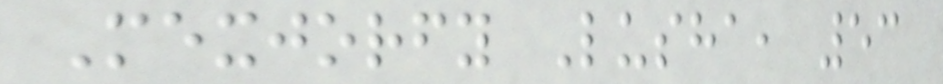Mexjorfy Lusha, 53
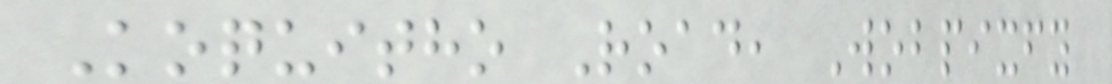Koquitho Road, Wobpixfy
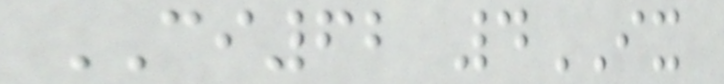CI62 4IX
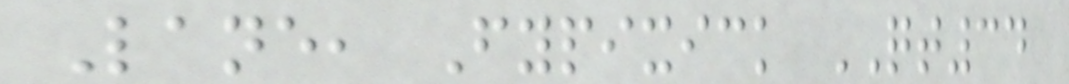Lane, Fypixick QT34
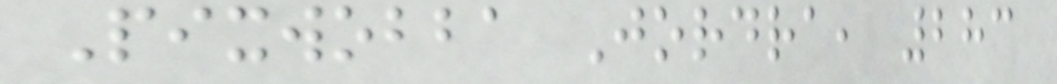Pixwobba Jordra, 283
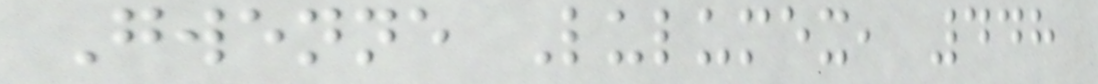Gwenne Lulumex, 448
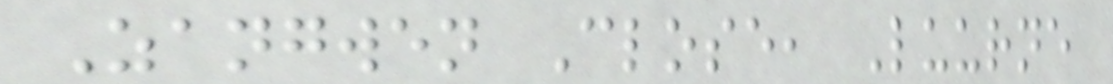Zangwen Close, Luurne
